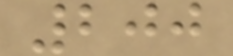200
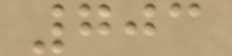703
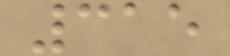315
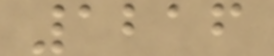1216
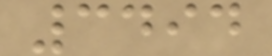3494
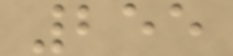255
